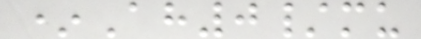*Ah0/mu
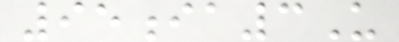95ia3U
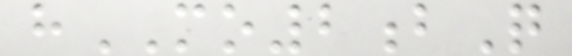hMO2bQ
